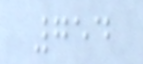754
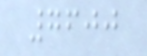7600
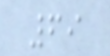69
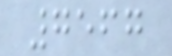7567
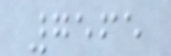7565
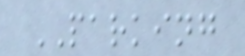PARKING
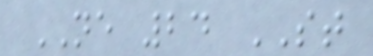NE 24 ST
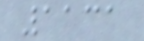1131
